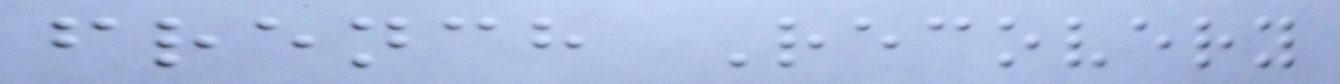french Recovery
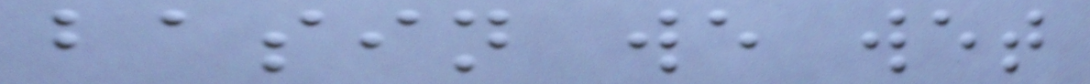basin we wet
